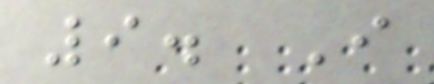9. I
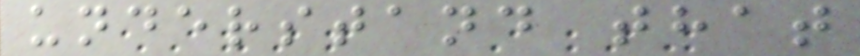understand that
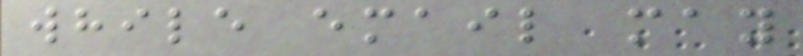while email may
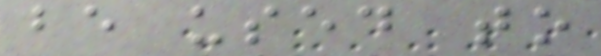be used to
